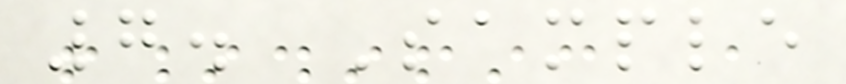7. Sample
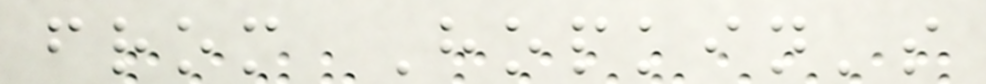from Hopkin's
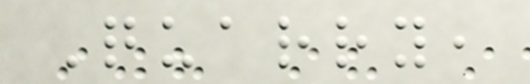Quarry,
